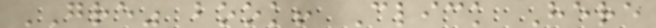GRE" book! Click Here
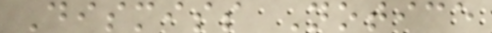Dismiss Notice
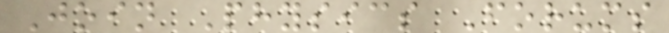Join Physics Forums
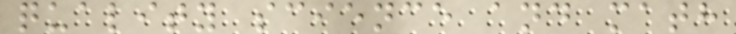quality science and math
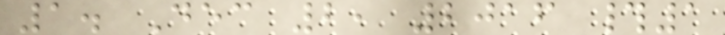1. Dec 2, 2016 #1
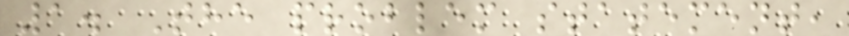1. The problem statement,
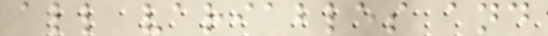all variables and
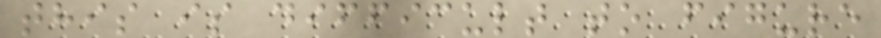this is difficult to figure
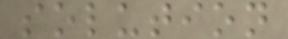solution
